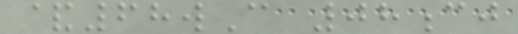&68wC 08cj
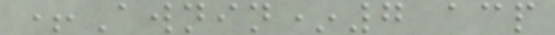+Awnin*7 acp
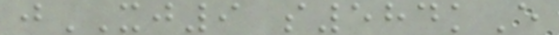jXJ9 s584kE
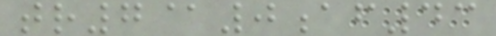tr7@0af43
